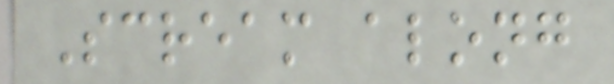Scream along
